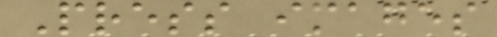Press images
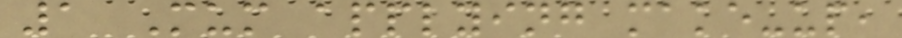1 Mum applying make-up,
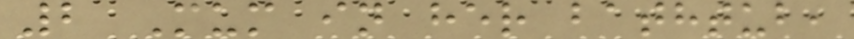2 Mum in her bathtub,
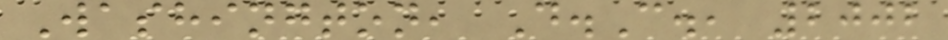Washington, D.C., 2002
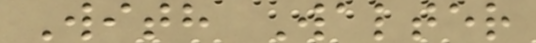With Walter
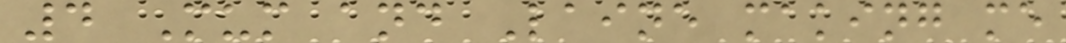4 Mum and Laine making me
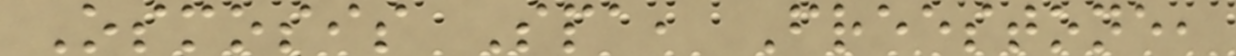Osmosis Spa, Freestone,
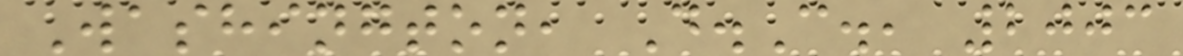Washington, D.C., 2003
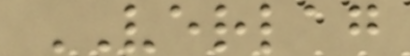VERLAG
